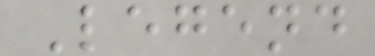Legend
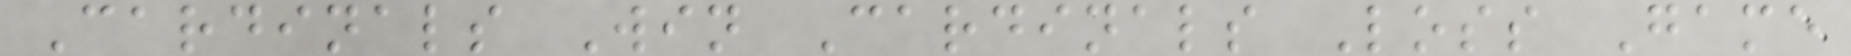Cardinals Win Cardinals Loss Game
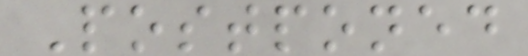Postponed
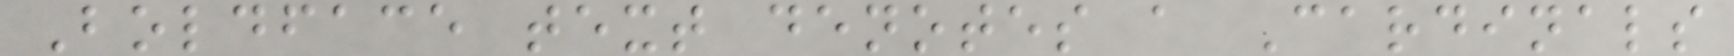Boldface text denotes a Cardinals
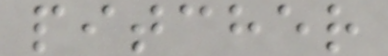pitcher
